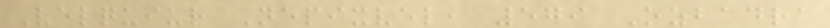Velquiur Nepixvel, 579 Ozbadra
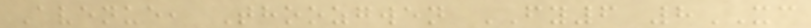Avenue, Thoozgwen FY6 8XC
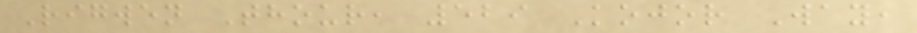Rigwen Thour, 529 Kojor Way,
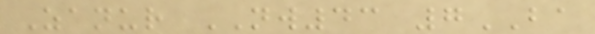Zanur NW43 7BA
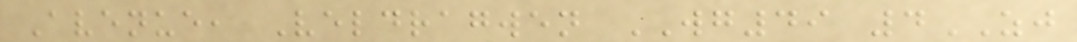Avenue, Veldragwen WG49 4ZJ
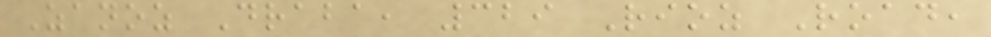Zanoz Draba, 329 Rioz Road,
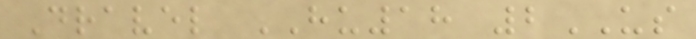Dravel HU18 2US
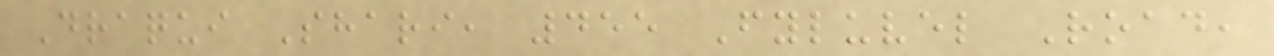Draqui Shari, 455 Fyluvel Road,
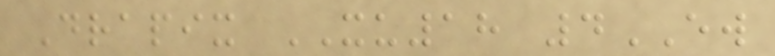Drapix XU18 4EW
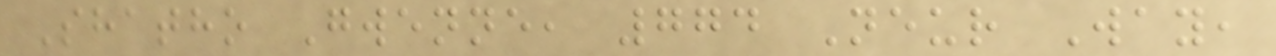Shatho Gwenne, 774 Neur Way,
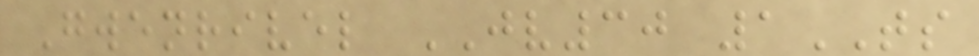Gwenrivel JV30 1TS
